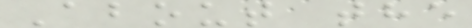About the
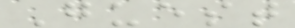Guest
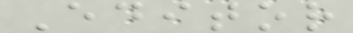Editor
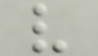v
